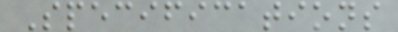Specifications
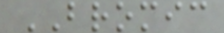BROMIC
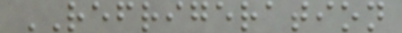REFRIGERATION
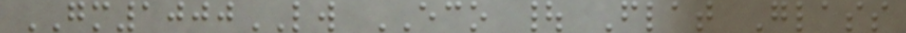GM1000LW ECO | Flat Glass
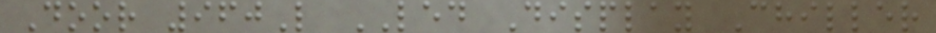Door 960L LED Display Chiller
